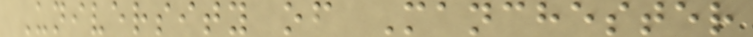University of Manchester
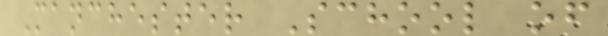Manchester School of
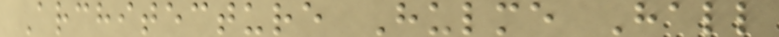Architecture Hulme Hall
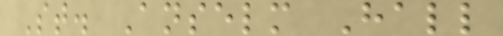St. Anselm Hall
